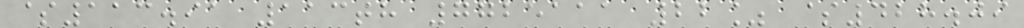$113.91 113th 7725111 22% $428.09
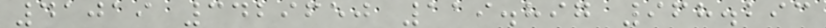41019 3429650 119.897 968.293
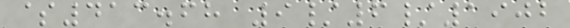$413.68 9/6/1902
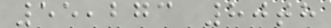55,273 80th
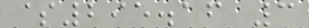$295.16 3
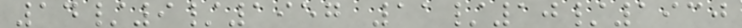14/9/1957 11/10/1930
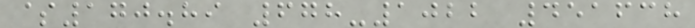$170.89 678-1022 451638
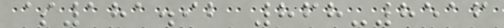$181.92 868-8516
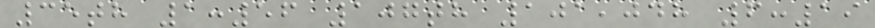35th 1:56 107th 101,048 6:19
